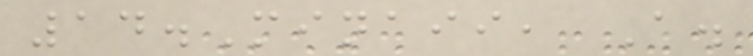14.Minaii, A.
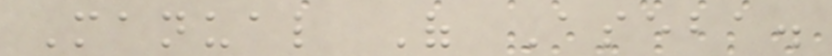Manual Of Aseba.
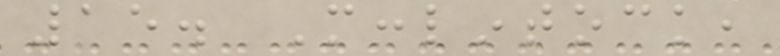15. Mcclintock,
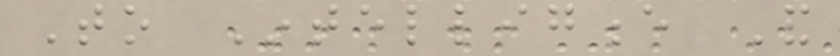To Intelligence And
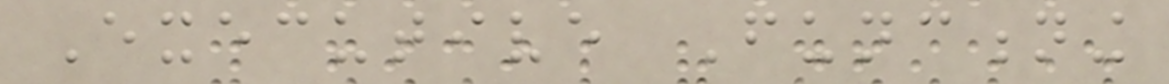Executive Functioning
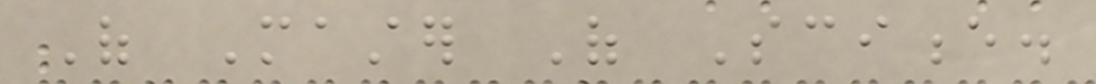Of Master Of Science.
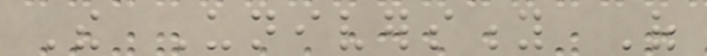The University Of
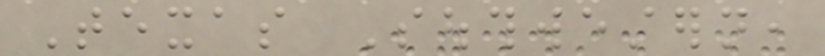Texas Southwestern,
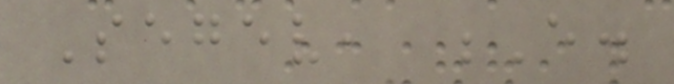Segev, E.
